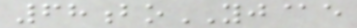68boYJ@e
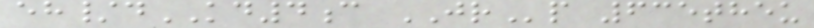eh/dKD4c JRp 635theu
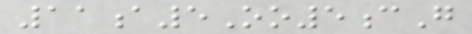11a5Oo5cG
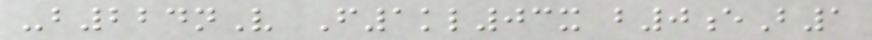-b224nV F1kl03x b0eB1
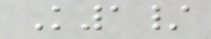K1/
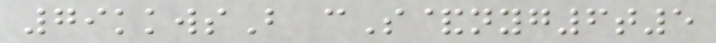79kkwsB cS&nyg6t5
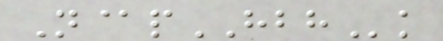N@pHBHk
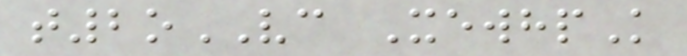t2oVC XewhpK
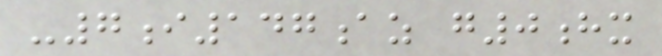-7i147az g0hx
